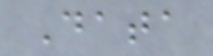Data
